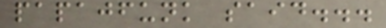papajfunk said...
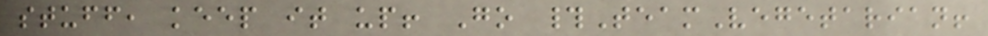stuff, keep it up! Go #TeamVegetarian!
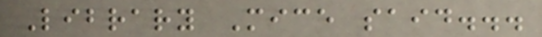Library Mice said...
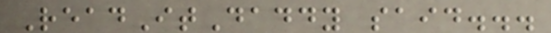ReadItDaddy said...
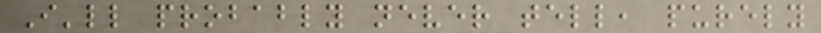I'll probably never tell, purely
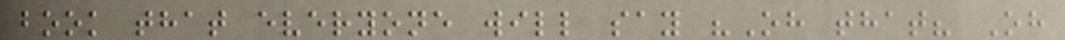book that everyone will say "Oh that? Oh
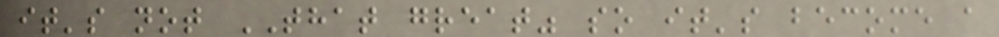it's not THAT great" so it's become a
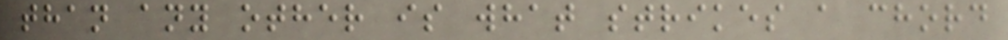than any other is what strikes a chord
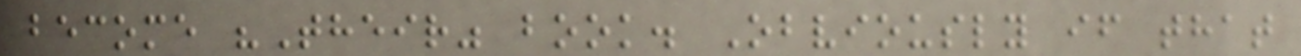become "Their" book. Obviously if that
